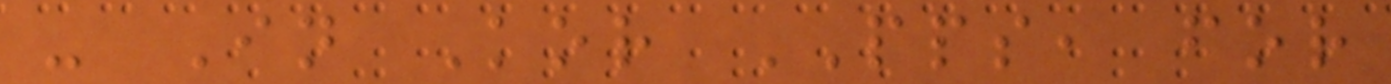- In Kor PPS, for
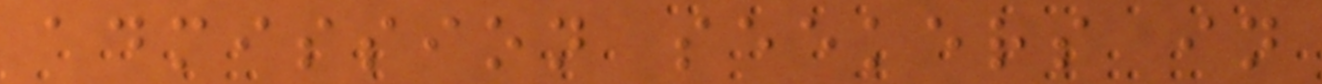admission seekers in
